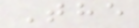The
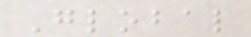Global
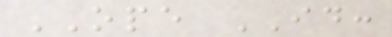OPE ID:
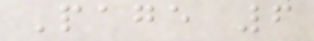Page 6
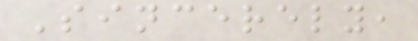Sincerely,
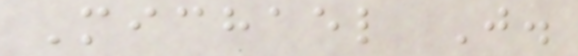Michael J.
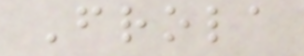Frola
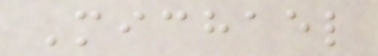Michael
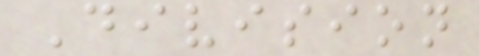Division
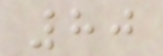80
